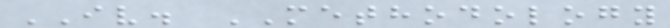IV. METHODOLOGY
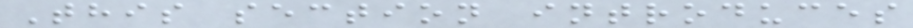This section introduces
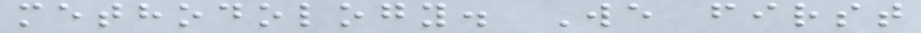methodology. We first
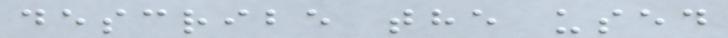describe the used
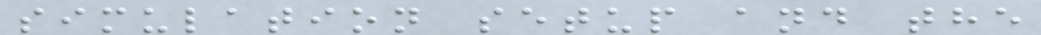simulation setup and the
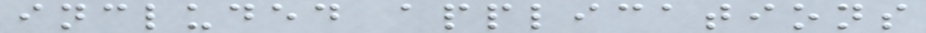included applications
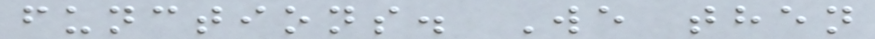functions. We then
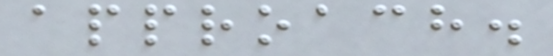approach.
